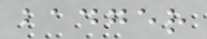badger
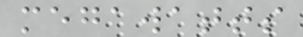megawatts
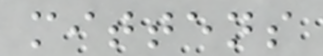mittens
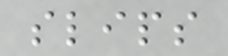slips
